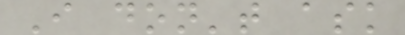I don't ask
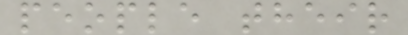people their
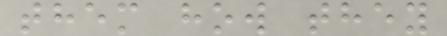them how they
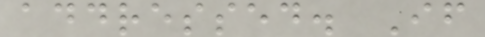addressed. If
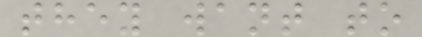they want to
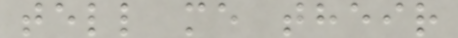tell me their
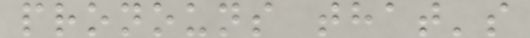pronouns that's
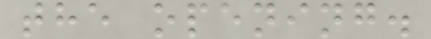the opening.
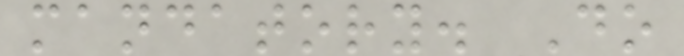mandatory. Do
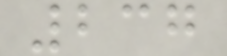237
